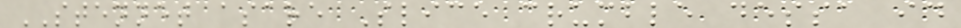STENNET asare Slice crumble dessa id
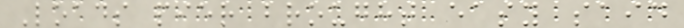Loads pier brought easy said
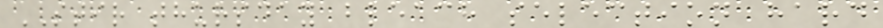STIR thursday bleach selection hard
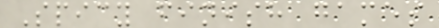Spicy finish games
